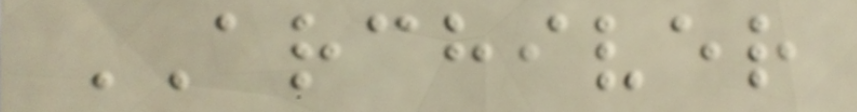ARCHIVER
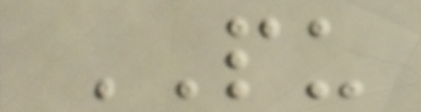PU
